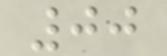00
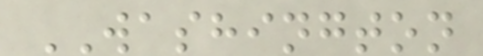WASHINGTON
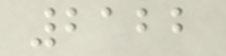2122
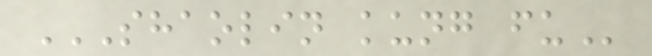SHAOLIN KUNG FU
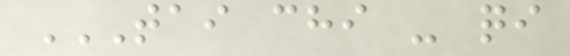TAI CHI - QI
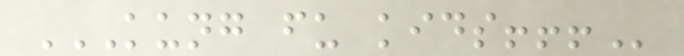KUNG FU KIDS!!!
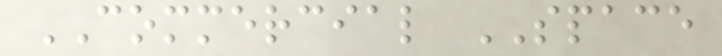COMMERCIAL SPACE
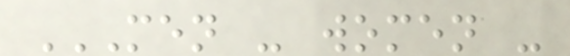MEN - WOMEN -
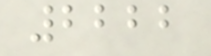2222
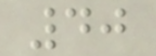40
